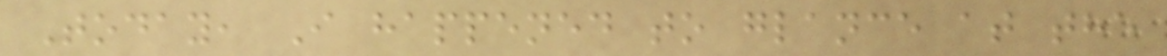Today, I happened to glance at the
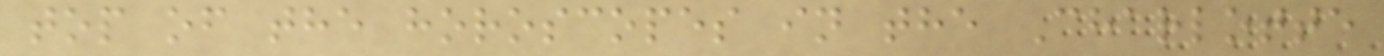top of the horoscopes in the Charlotte
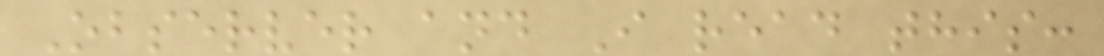Observer and I read this:
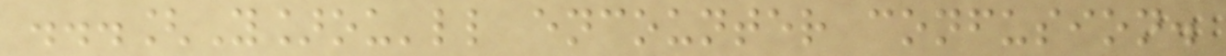...[Y]ou'll encounter confusion.
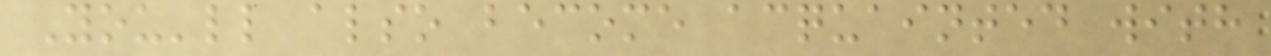You'll also become acquainted with
